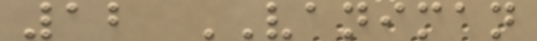12 VANIMAN
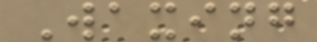Waxing
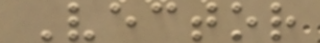Vector
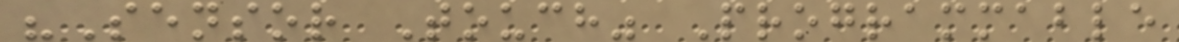"Sensor Touch" Programmable
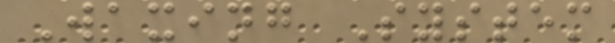Waxing System
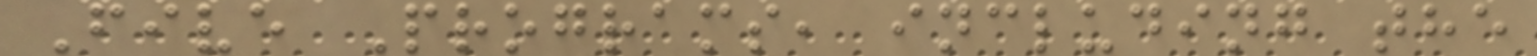Five Programs, including the
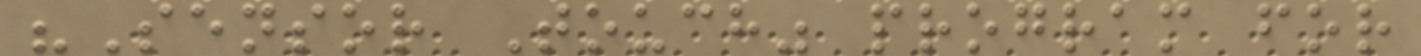"Sensor Touch" program for
